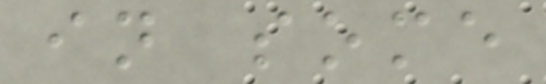in some
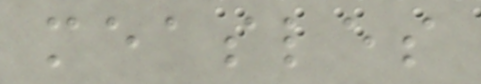measles
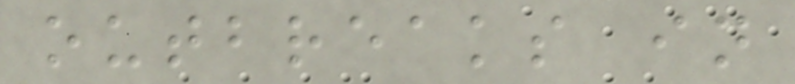outbreaks in
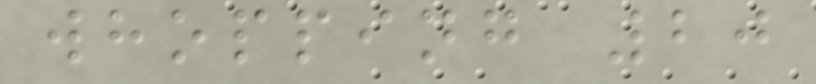whopping 20
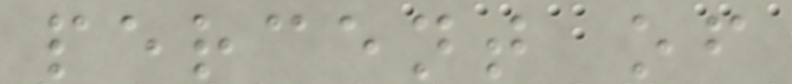percent of
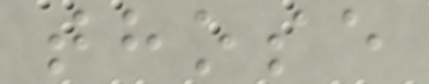those
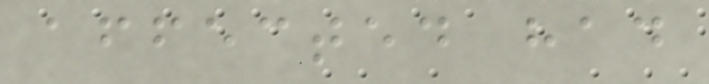affected had
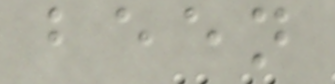been
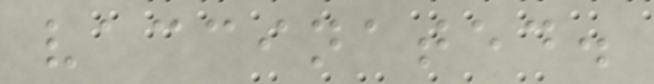vaccinated.
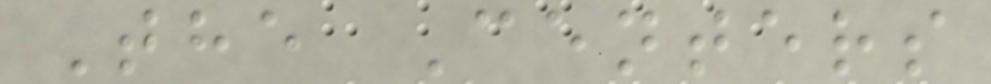The Centers
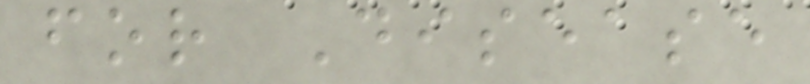for Disease
